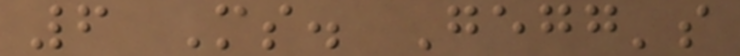6 Ms. Gegg's
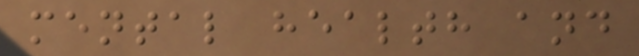mental health and
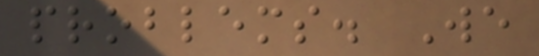problems. We
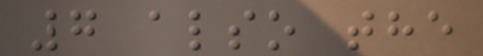7 also the
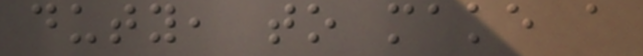duty, to make a
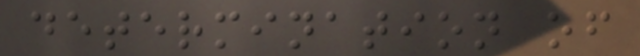determination of
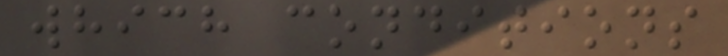which conditions
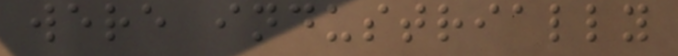were industrially
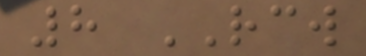8 RCW
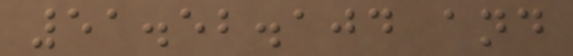51.52.104 and
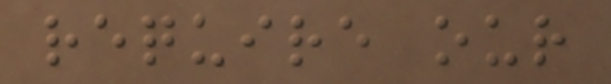require our
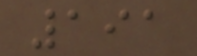191
